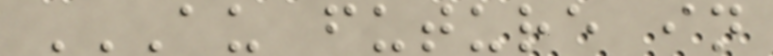AU FUTURE IN
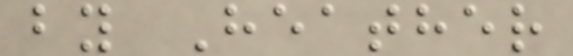by Heather
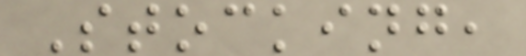Stocking,
